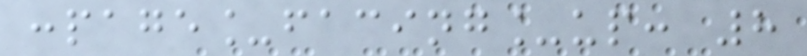:page_facing_up: 8
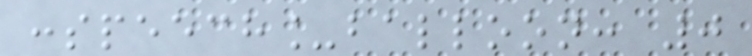:speech_balloon: 0
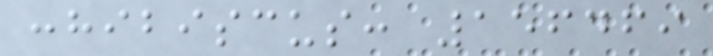:hibiscus: 156469
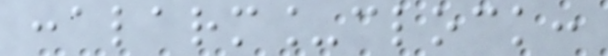:alarm_clock:
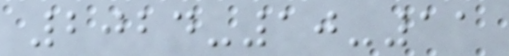2024-10-11
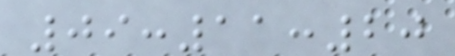09:11:20
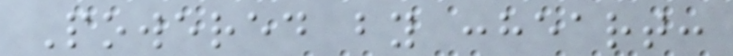Powered by :heart:
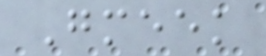Gmeek
